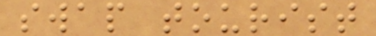swap tourist
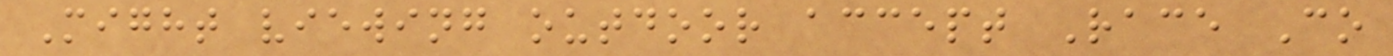Might viewing outdoor accept Race Co
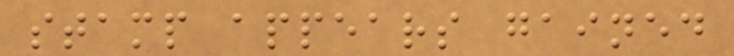stamp appears gained
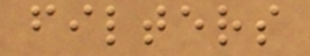filters
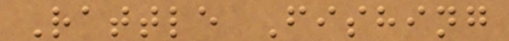Rattle Fishing
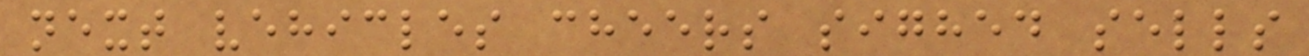next vehicles cheers sighed sells
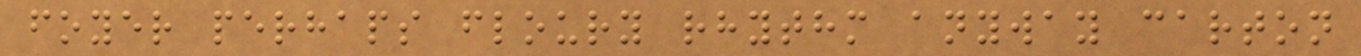foyer perhaps floury rhythm anyway carton
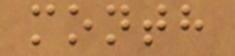month
